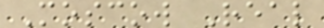Moscow Real
